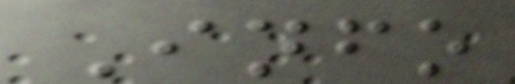Info
